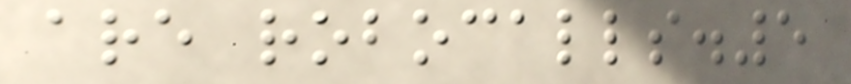are robocalls.5
